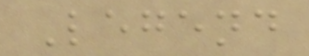Legend
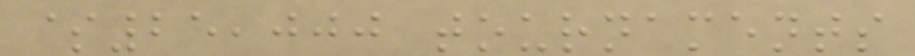$25,000 tournaments
